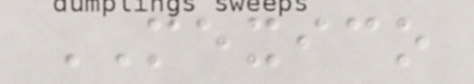MEXICO
